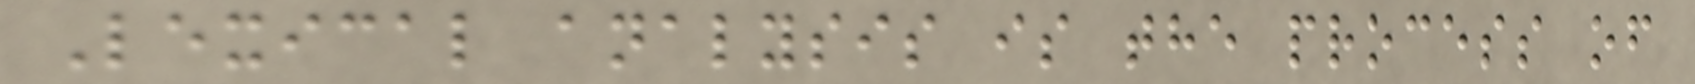Lexical analysis is the process of
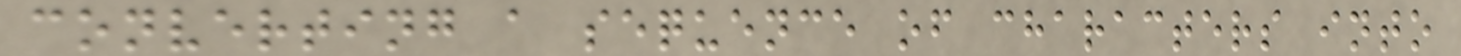converting a sequence of characters into
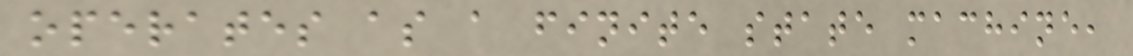operates as a finite state machine,
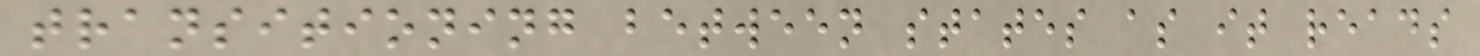transitioning between states as it reads
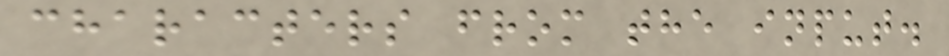characters from the input.
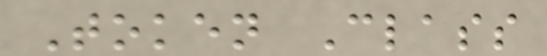Token Class
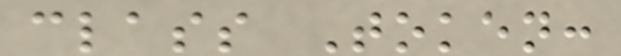class Token:
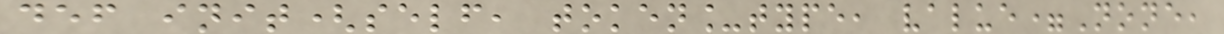def init(self, token_type, value=None,
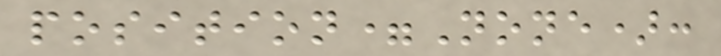position=None):
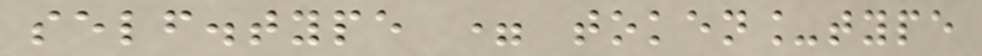self.type = token_type
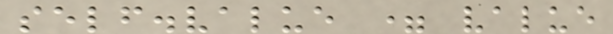self.value = value
